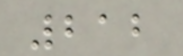212
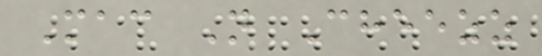Mac N Cheezz
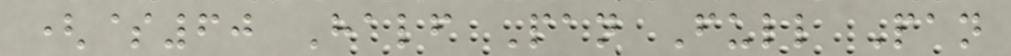($60 Half Pan Full Pan
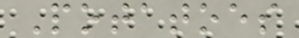Potatoes
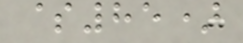$85)
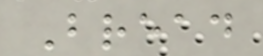Bread
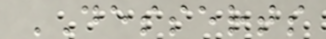DESSERTS
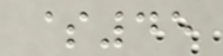$45
